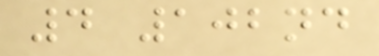4 102nd
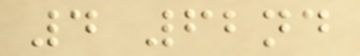4 62nd
